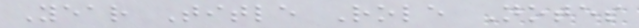Year Title Role Notes
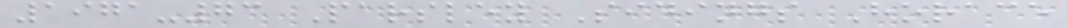1971-73 Parsley Sidings Horace
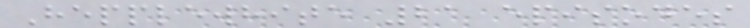Hepplewhite 21 episodes
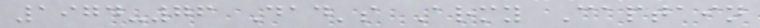1974-76 Dad's Army Captain
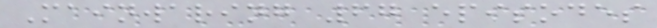Mainwaring 67 episodes
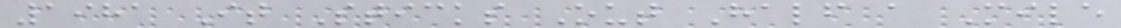1981 It Sticks Out Half a Mile
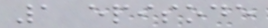1 episode
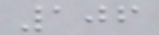106
